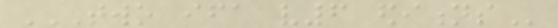TWO IFA V6 EDITIONS
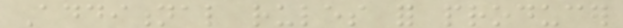Additional rules for producer
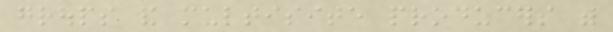groups and multisite producers with
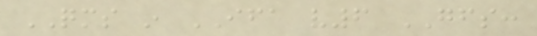QMS in IFA v6 GFS:
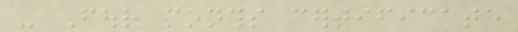- Four months certificate
